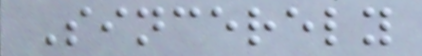Sincerely
